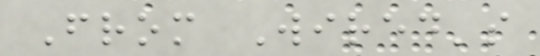From Wired's
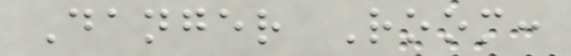Danger Room:
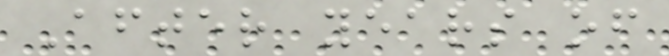After years of
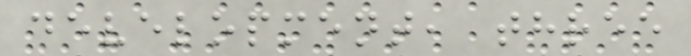development, three
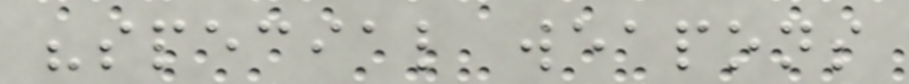"special weapons
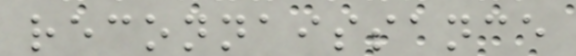reconnaissance
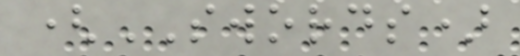(SWORDS)
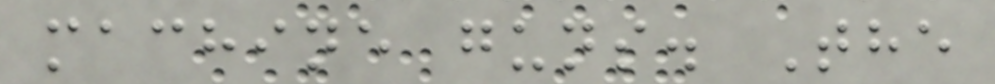machine guns. The
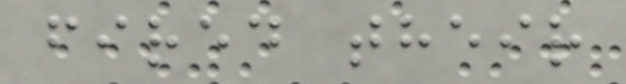fired their
